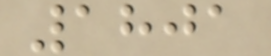1801
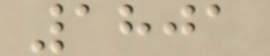1801
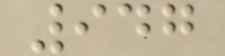947
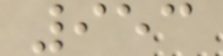953
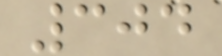304
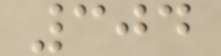304
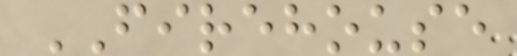FIREHOUSE
